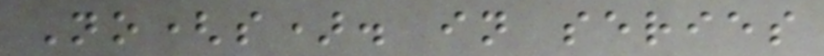No(s). in series
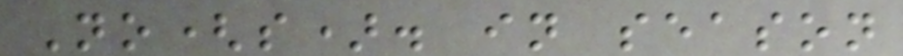No(s). in season
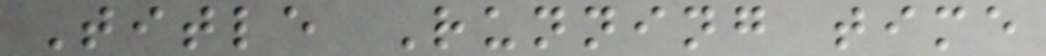Title Running time
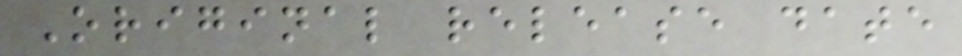Original release date
